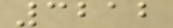3212
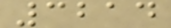3214
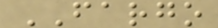FARGO
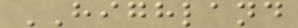HIGHLAND
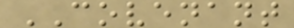COVENANT
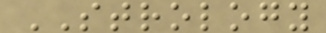STROLOGY
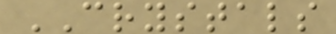CRYSTALS
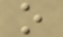o
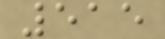515
